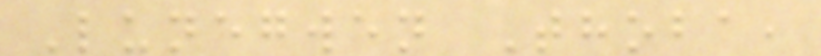Lunegwen Thoba,
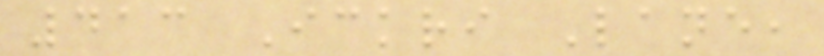413 Ickri Lane,
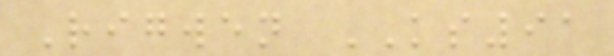Rigwen KS91
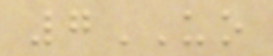7UO
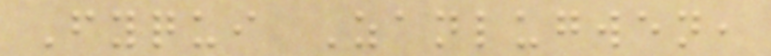Fyqui Zanlugwen,
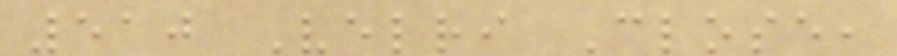510 Velri Close,
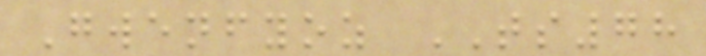Gwenfyoz TS78
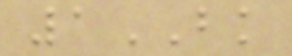1BK
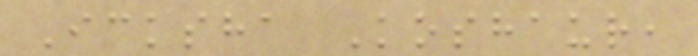Icksha Koshaur,
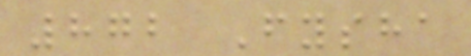872 Fysha
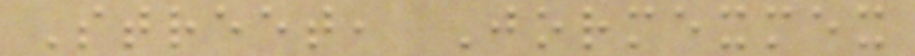Street, Jormexmex
